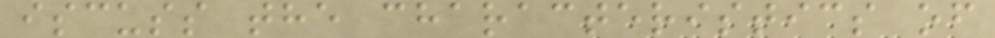iscuss the characteristics of
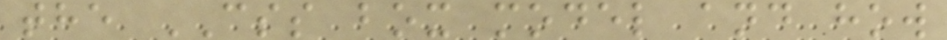the CSS box model and how
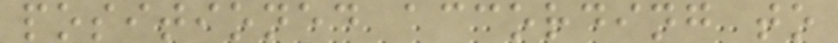positioned according to
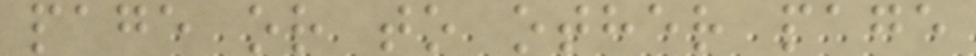page or to other page
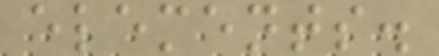elements.
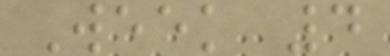Week 4
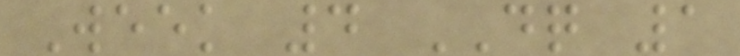Week 4 DQ 1
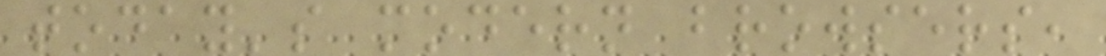today's modern browsers,
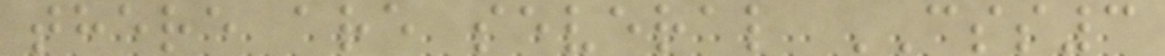there are several CSS3
